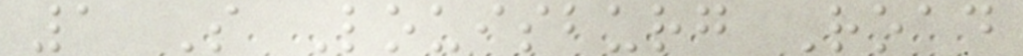1 S Louisburg Road
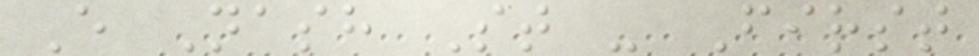E Nash St - First
